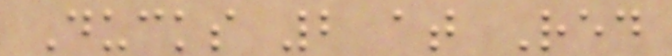Ducks 2 at Red
